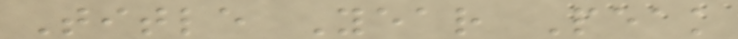Title Year Peak
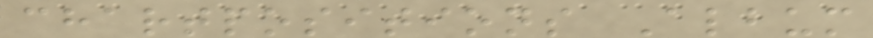chartpositions Album
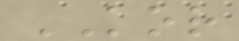KOR
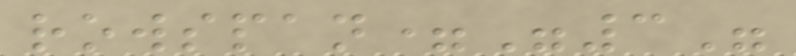rowspan="3"
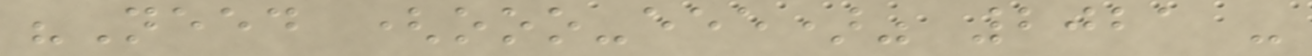"Need (ooo-eee)" 2021 -
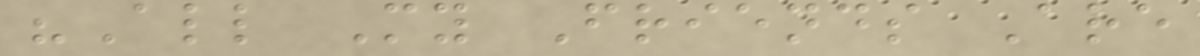"All My Friends Are
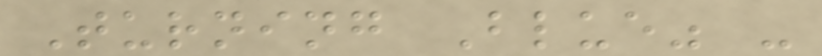Turning Blue" -
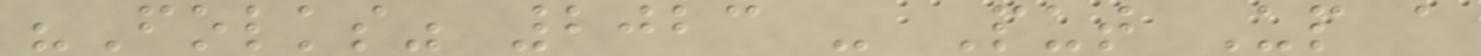"Folks" 2023 - Put Up a
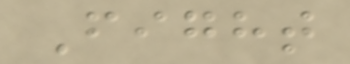Fight
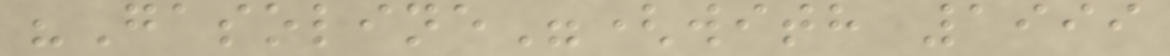"Gasoline"(with 1999
